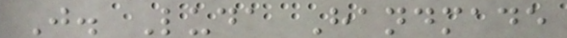J. Luda Handmade
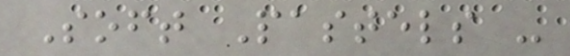Soft Pastels -
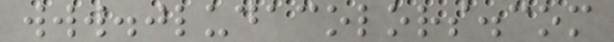www.jludacolors.com
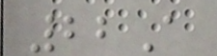22A
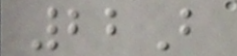22B
